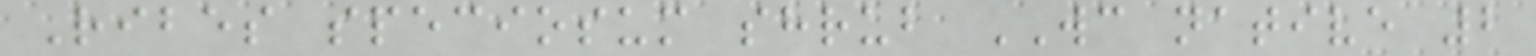Ribes speciosum shrub WC native 2
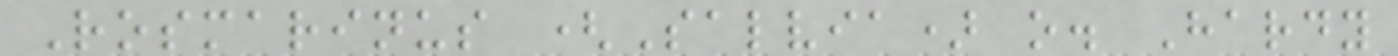Rosmarinus (Salvia) o. Hardy
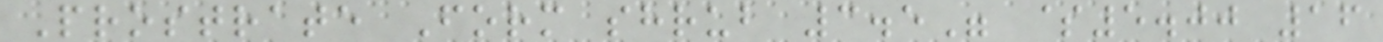Prostrate Form shrub 3.5" $5.00 16
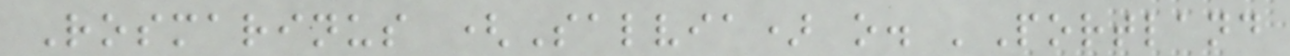Rosmarinus (Salvia) o. 'Portland
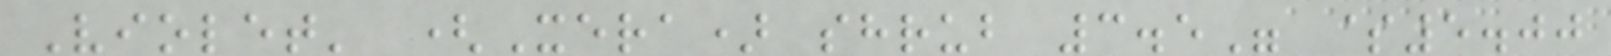Violet' (Xera) shrub 3.5" $5.00
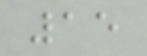15
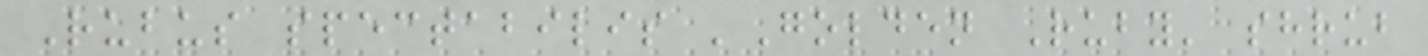Rubus spectabilis 'Golden Ruby' shrub
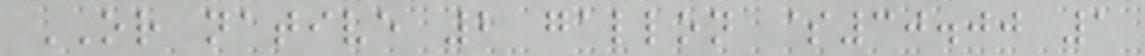OR native 2 gallon $30.00 1
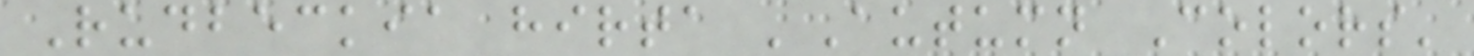Rudbeckia hirta 'Autumn Colors'
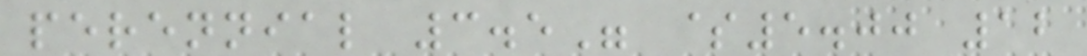perennial 3.5" $5.00 12
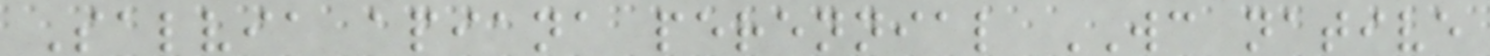Salvia apiana perennial WC native
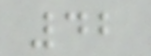42
